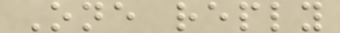One reply
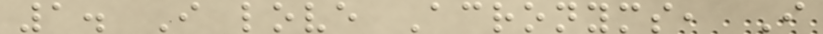1. I love Acronyms, I
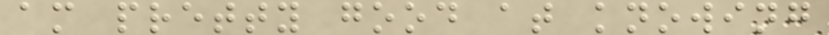am pretty good at knowing
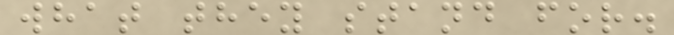what they stand for.
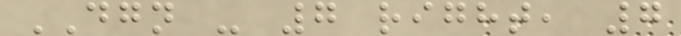DGN - 7 right, 7
